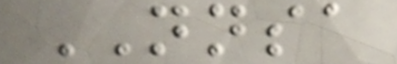NNSA
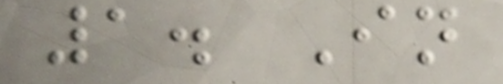1. In
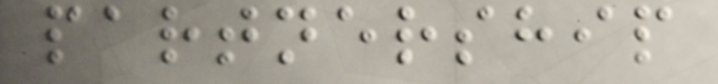partnership
